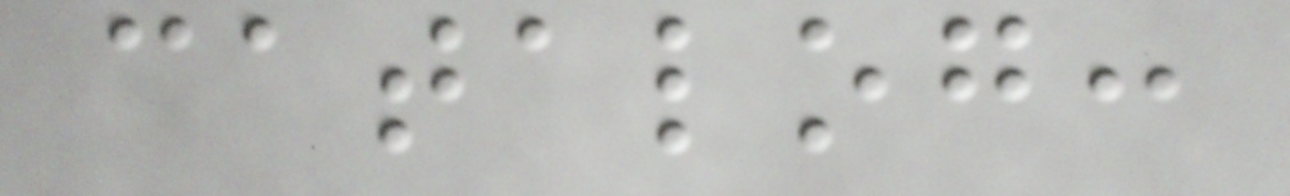catalog:
